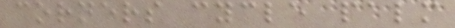corners cycle palm
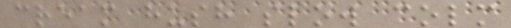cream hush slow colm
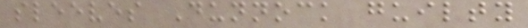sleeves Dunnock guilty
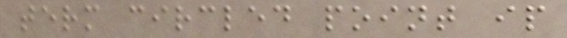term circled point ip
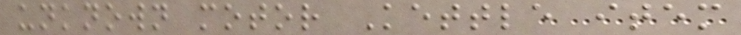unknown motor Kettle item
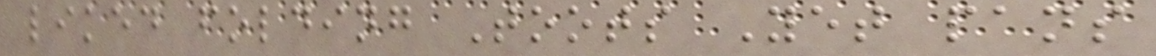liked folding Toots Yet pans
